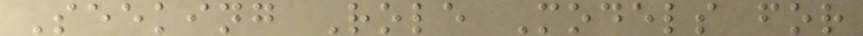Seeking Role Models for
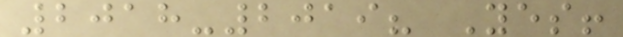2018-2019? Yes!
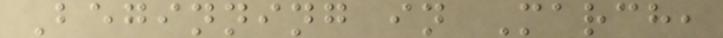Beginning in March,
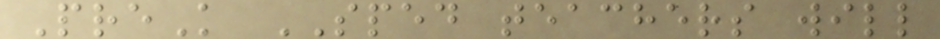PreK SPED teachers will
